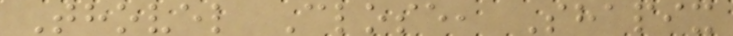Thovel Close, Shapix
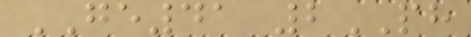GE41 2PH
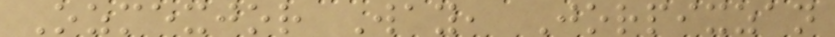Ozmexjor Way, Jorpixzan
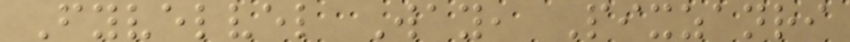Fyvelvel Way, Pixzanri
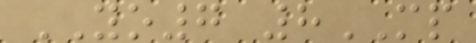YO7 8MP
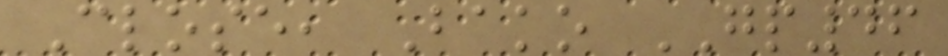Close, Bako GP46
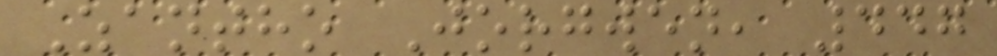Zantho Jorgwen, 447
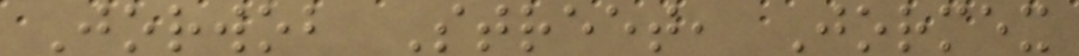Jorwob Street, Jormex
